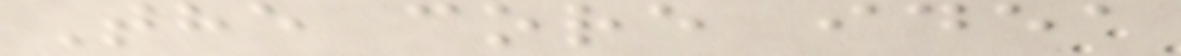The core idea
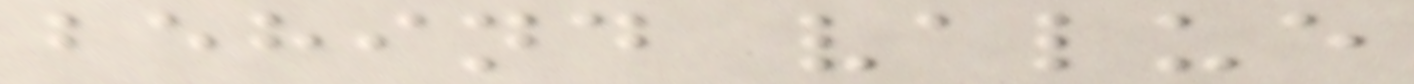behind value
